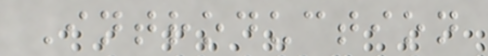Introduction
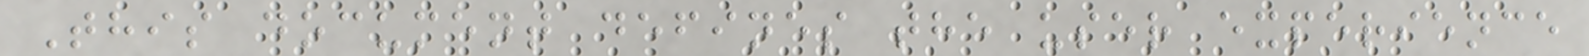This document defines the user experience
